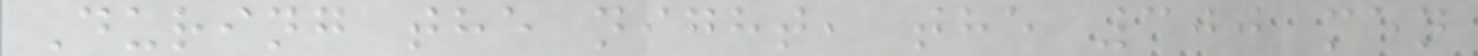During the night, the 300 men
